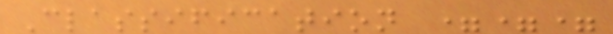Classification ===
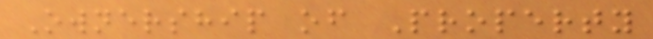Ownership of Property
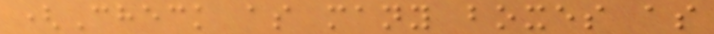(Check as many boxes as
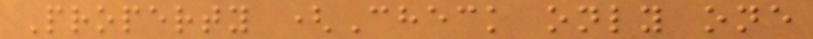Property (Check only one
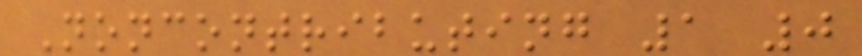Noncontributing 1 0
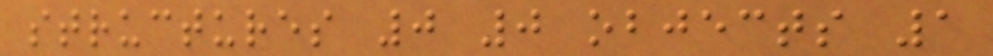structures 0 0 objects 1
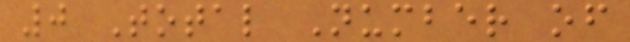0 Total Number of
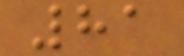81
